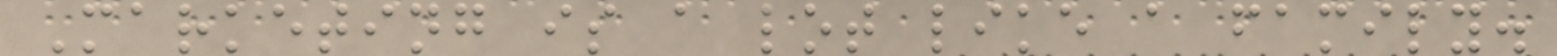Marketing is a lot like a family.
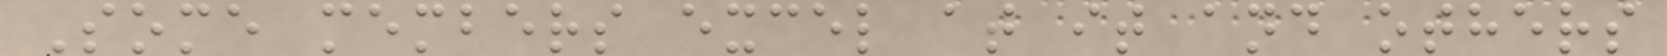Some members excel at it and others
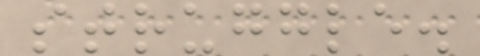struggle.
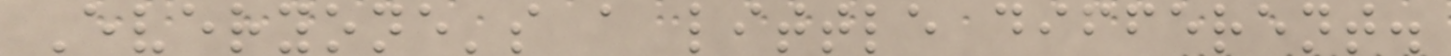Everyone's a little different.
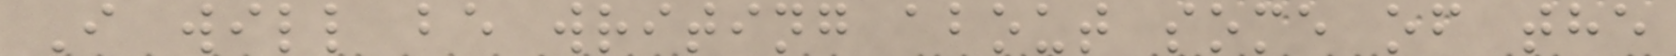I will be writing about some of the
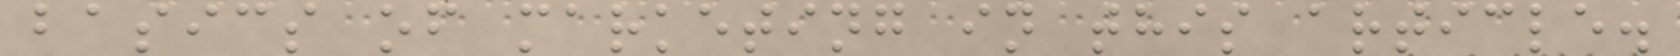basics of marketing in this article.
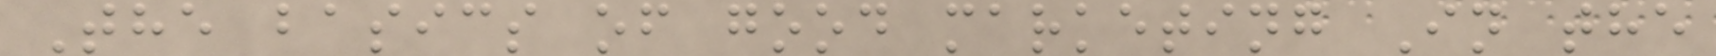The basics of good marketing In the
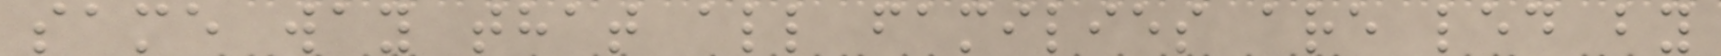same way that all families are led by
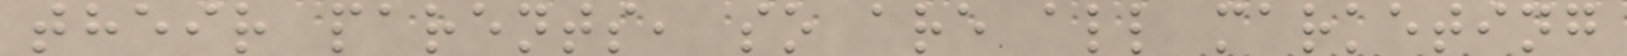their parents, so are all marketing
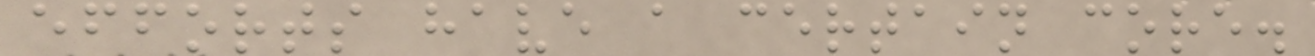efforts have a certain core.
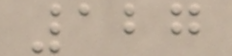127
